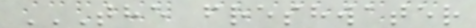THE FRESHWATER
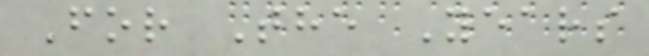For The Years
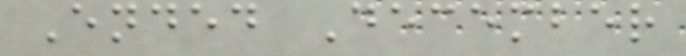Ended December
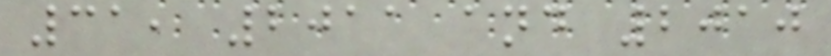31, 2011 and 2010
